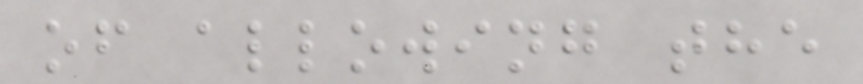of allowing the
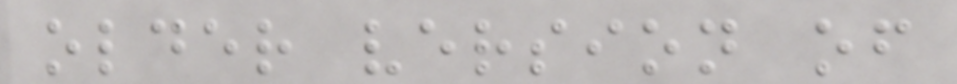older version of
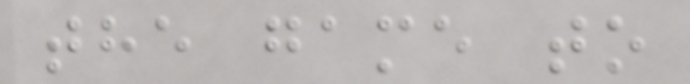the game to
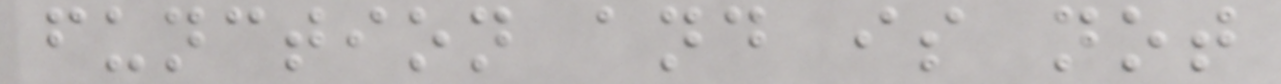function and is not
